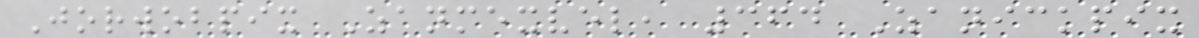Jorwobpix Zanmexvel, 364 Zanickpix
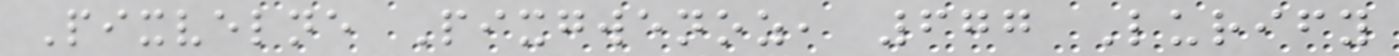Pixvelne Pixgwenoz, 677 Lurify
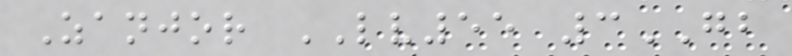Zanjor LV55 3GB
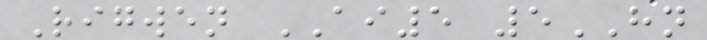Rigwen AI5 5HN
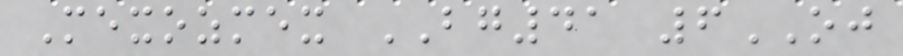Mexozmex BG41 6OJ
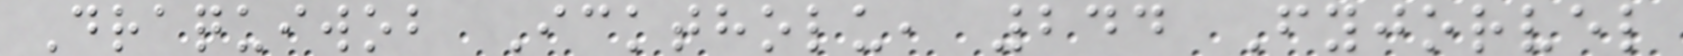Draquiwob Icktholu, 244 Fyjorvel
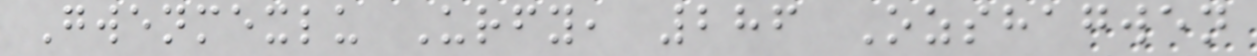Gwenmexlu Urfy, 286 Ozshagwen
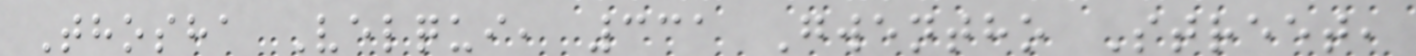Thosha Velqui, 331 Gwentho Street,
